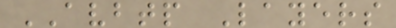AVBTP Layers
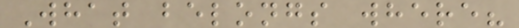What belongs where?
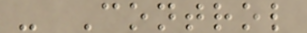- Control
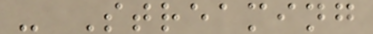- Streaming
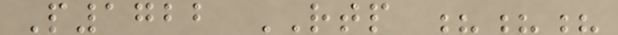P1722 RTP ???
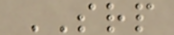SRP
